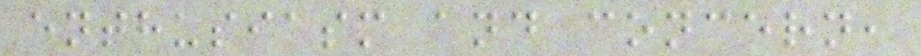enthusiasm and concern,
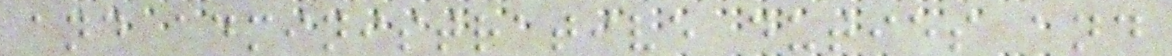and administrative duties and
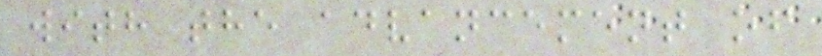with the advancement of
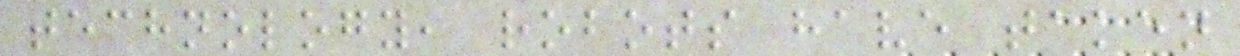technology, robots have taken
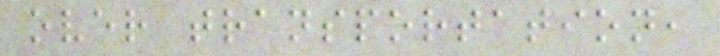over transportation,
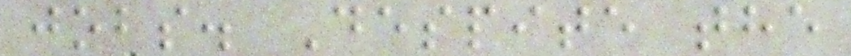jobs. Despite the
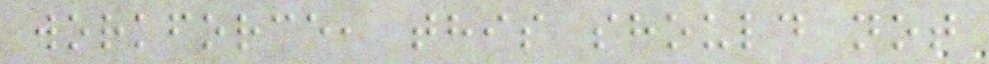workforce, this should not
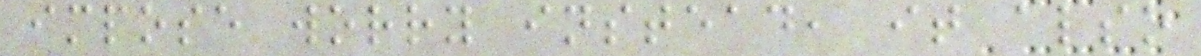impose worry instead, it also
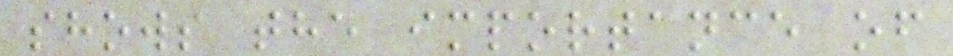shows the importance of
